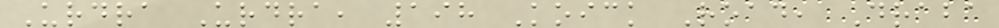Urdra Urdra, 198 Koick Road, Draba
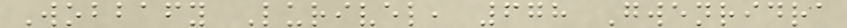Wobbafy Lurivel, 678 Gwenridra
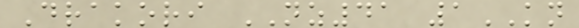Drakori NZ41 1KN
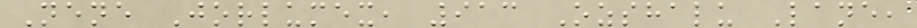Nene Jorlumex, 913 Ozshalu Lane,
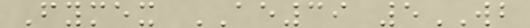Fymex AE39 5WB
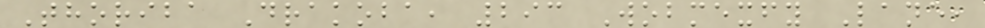Thoriba Drakoba, 293 Wobmexfy Lane,
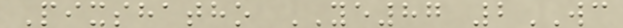Pixshatho YE87 2WC
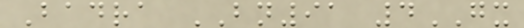Badra BN91 4GX
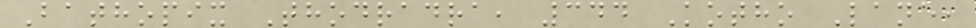Bathopix Thodradra, 344 Kotho Lane,
